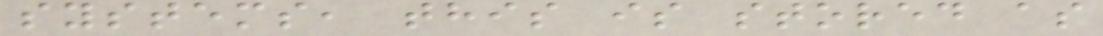systems, this is stored as
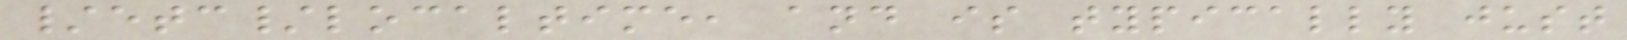/etc/localtime, and is typically just
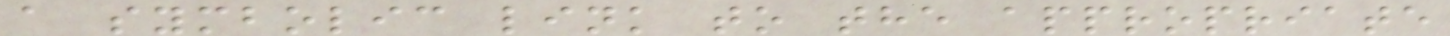a symbolic link to the appropriate
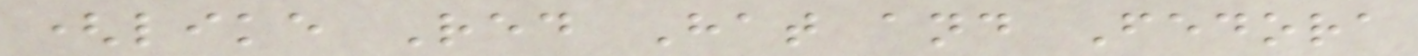(like Red Hat and Fedora
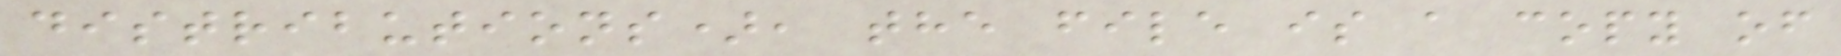distributions), the file is a copy of
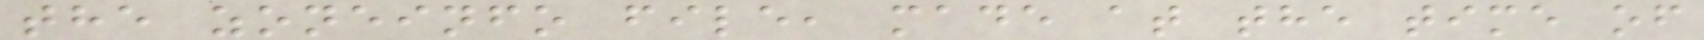the zoneinfo file, made at the time of
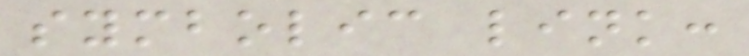symbolic link:
